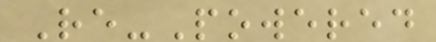Re-Powered
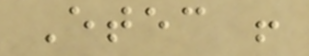Etec !
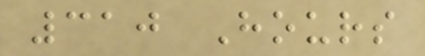310 Hours
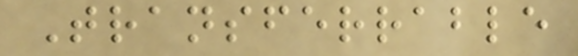Transferrable
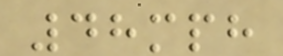48mph
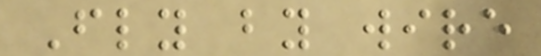Fly by wire
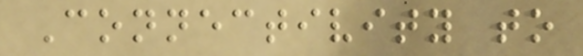Connectivity to
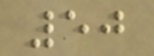50
